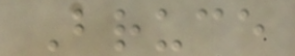Bruce
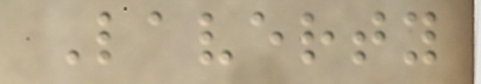Laverty
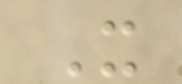X
